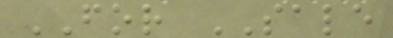FOR SALE
